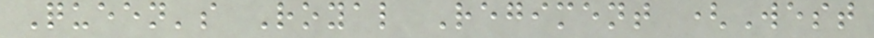Queen's Royal Regiment (West
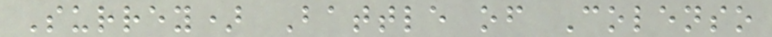Surrey) Battle of Colenso
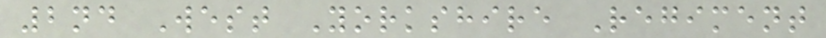2nd West Yorkshire Regiment
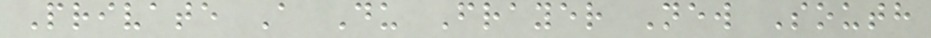Private A Du Frayer New South
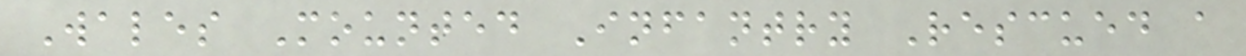Wales Mounted Infantry Rescued a
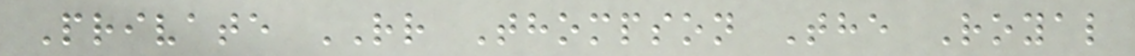Private RR Thompson The Royal
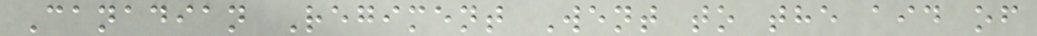Canadian Regiment Went to the aid of
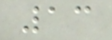13
